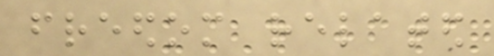freedom related
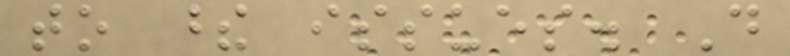to these issues. Do
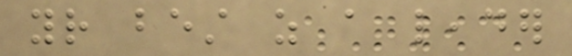your best as a leader
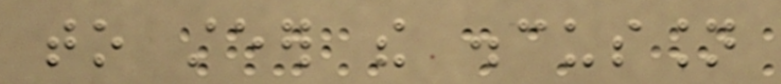to steer the discussion
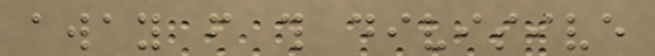away from this divisive
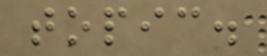topic.
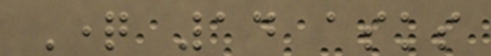Question 14 asks
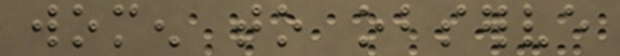women to observe
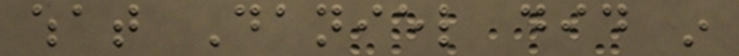what Daniel did in
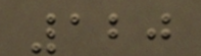120
